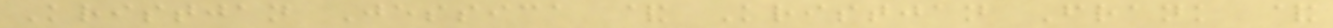Kristjan Jessica & Kristjan Frank &
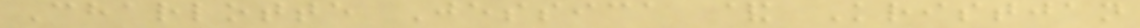Charlotte Jessica & Kristjan
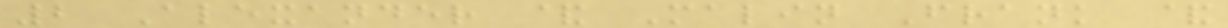2 Alexander & Malin Frank &
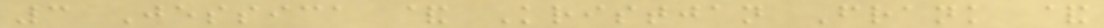3 Jessica & Kristjan Frank &
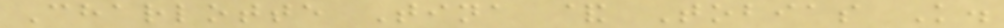Charlotte Tina & Tobias K.
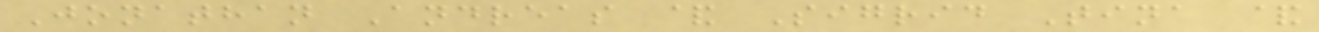Jonathan Andreas & Sigrid Tina &
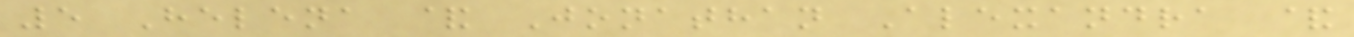5 Helena & Jonathan Alexandra &
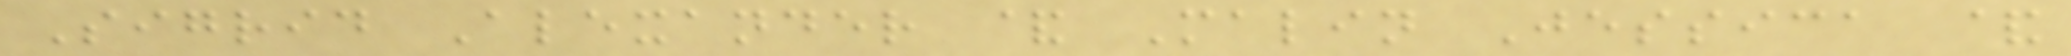Sigrid Alexander & Malin Jessica &
